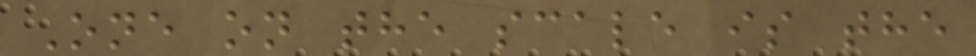One on the scale is the
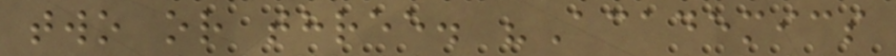two or three. "Academics
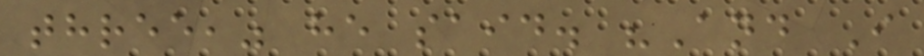three," he said. "And I
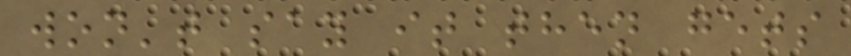won't say it then gets
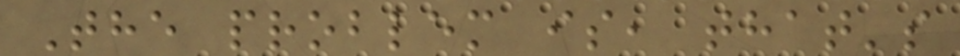The problem is, that's
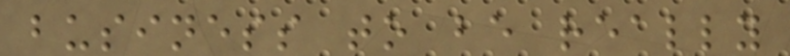business to be really
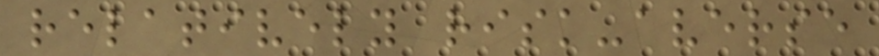relatively risk-averse
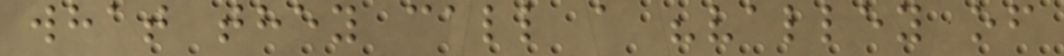what they call a "valley of
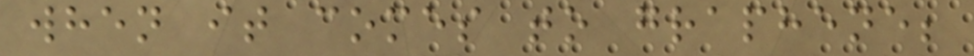when it comes to graphene;
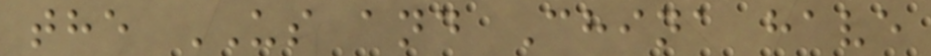the US and China have
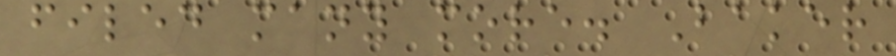filed many more. Baker
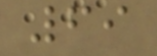69
